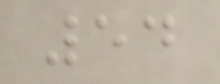54
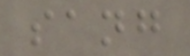sang
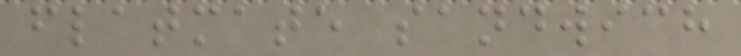flatmate sandwich
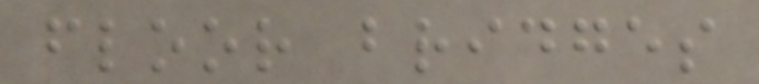floor bridges
